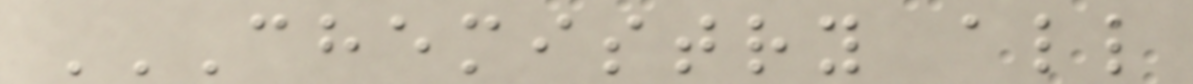CHEMISTRY ALL
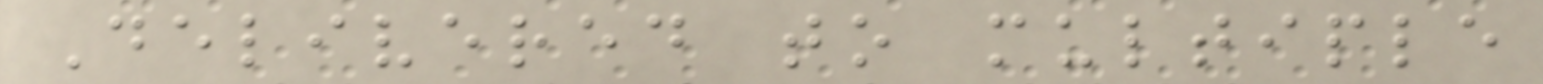Delivered to multiple
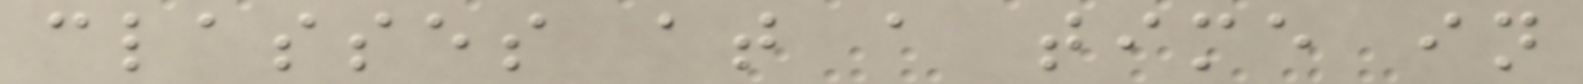classes at a time in
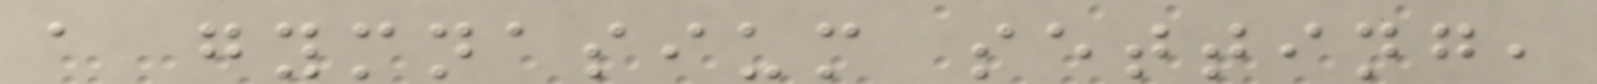a gymnasium setting,
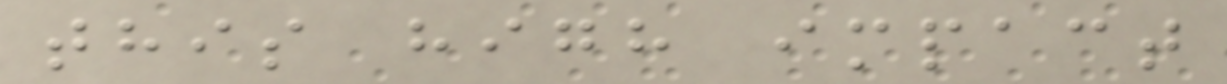this high impact
